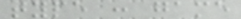type : game
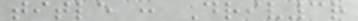title : Driv3r
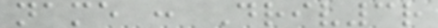name : Driv3r
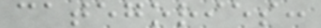categories:
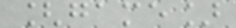[game]
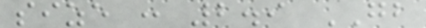size : 2.9 GB
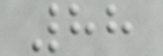88
